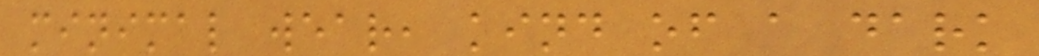minimal wear, kind of a dark
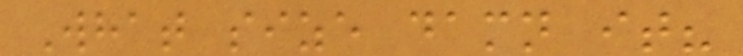What size damn it?
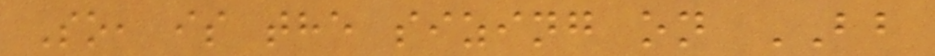So, is the sizing on BB
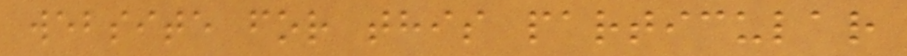website for this particular
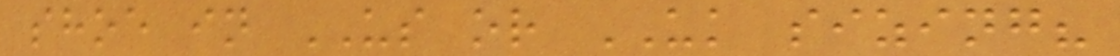shoe in US or UK sizing?
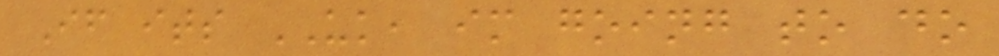If its UK, im going to do
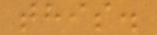this.
